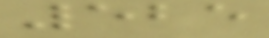525
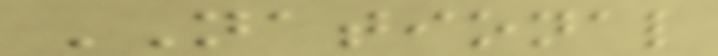NATIONAL
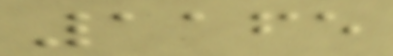1165
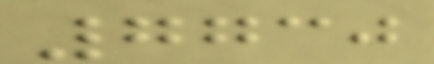7730
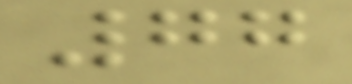77
